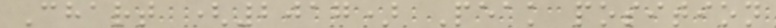Chart (2017) Peak position
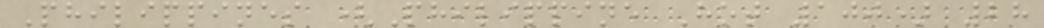Philippines (Philippine Hot 100) 28
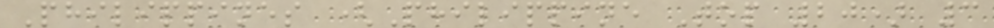Philippines (Philippine Top 20) 3
